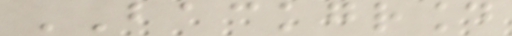BACKGROUND
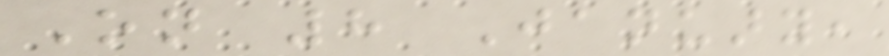On 8 January,
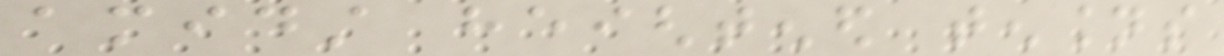amidst heightened tensions
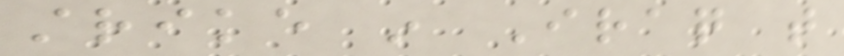strike in Iraq that
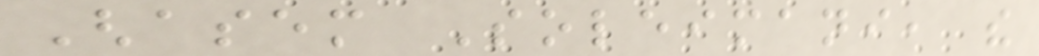Ghasem Soleimani, the
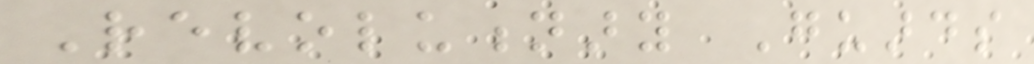Revolutionary Guards
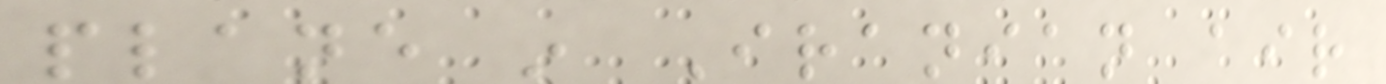plane in Iranian air
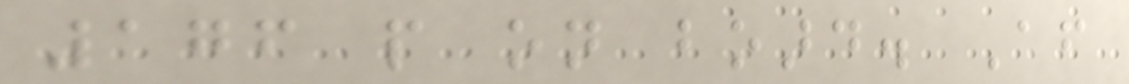176 people on board. After
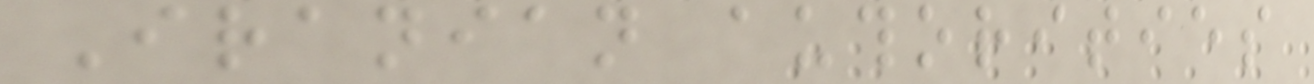Iranian authorities
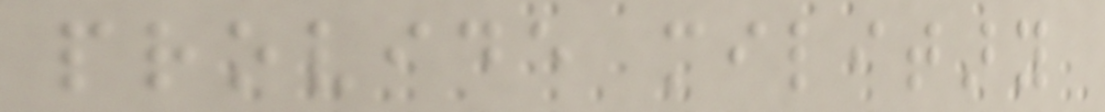provide military
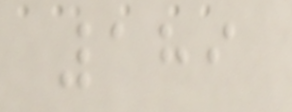189
